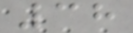38
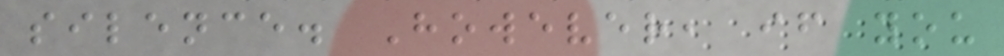silence. However, if you
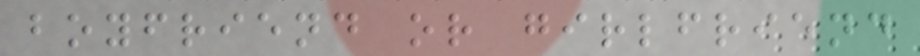boyfriend or girlfriend
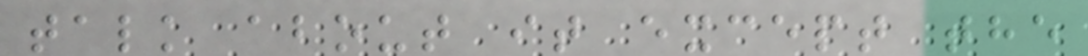talk about it except the
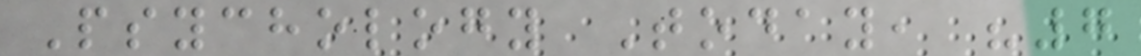Psychology Today, "7
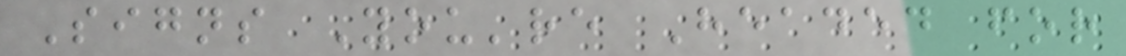Signs You're Headed for
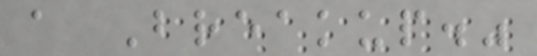a Breakup."
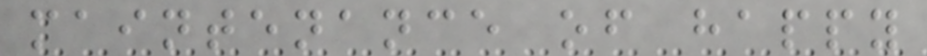maintenance of happy
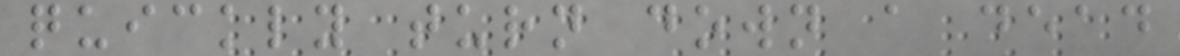quickly turn down a dead
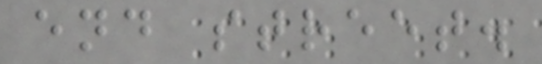end street.
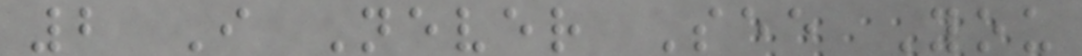2 I Never See You
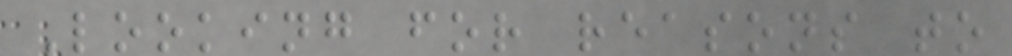Looking for reasons to
